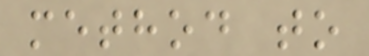method to
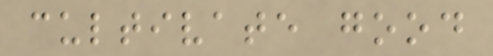cultivate good
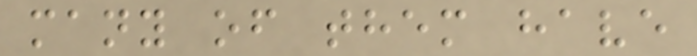many of them have
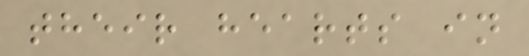their hearts in
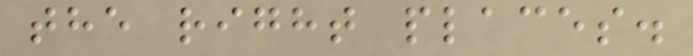the right places.
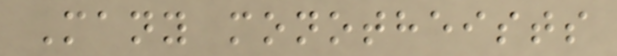Many monotheists
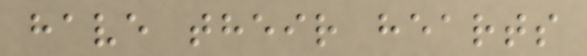have their hearts
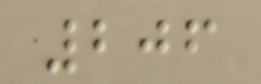206
